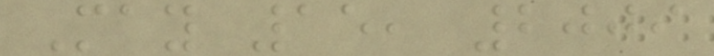May 15, 2009
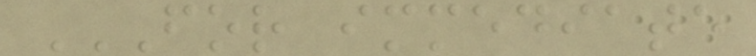FOR IMMEDIATE
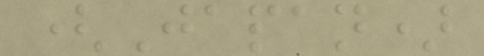(Japan)
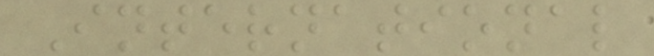International
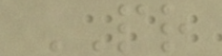PR
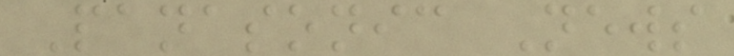Panasonic News
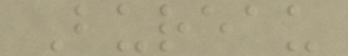Bureau
